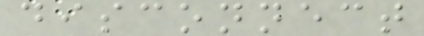disconnect
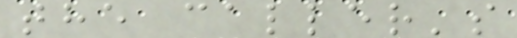the caller's
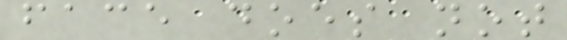face does not
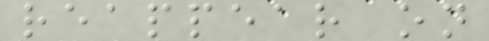reappear on
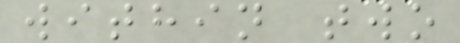within two
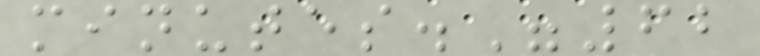minutes."62
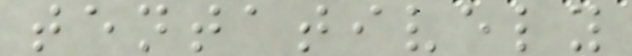tentatively
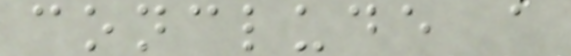conclude a
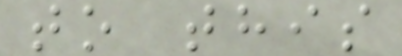to this
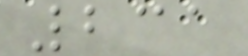231
